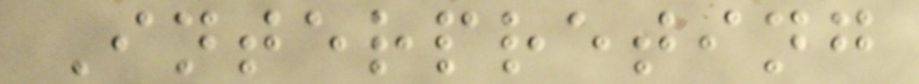Interpreting
